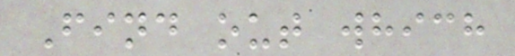Find out which
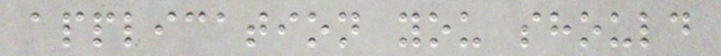application you should
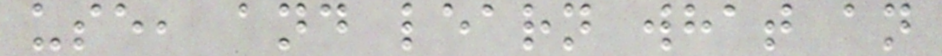use, and learn what an
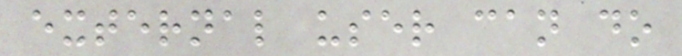external user can do
